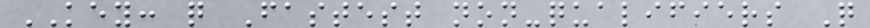KEY: q Fastest non-qualifiers Q
